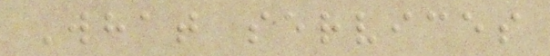What services
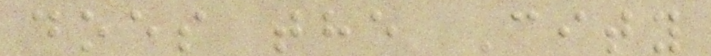does the City
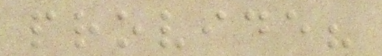provide?
